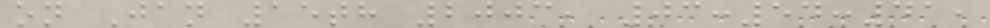on Jan 15th 2003, 03:54:41,
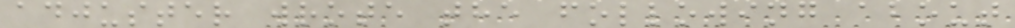adjuster wrote the following about
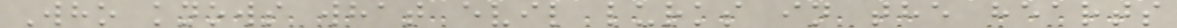Who knows what evil lurks in the hearts
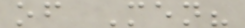of Men?
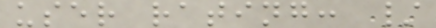user rating: /
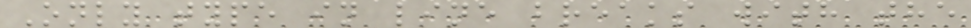Only type in line breaks with the
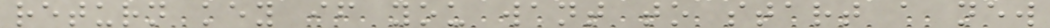return key if you want to start a new
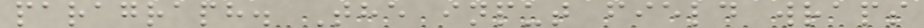paragraph. The input field wraps
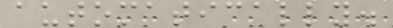automatically.
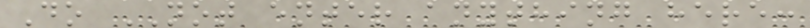Do NOT enter anything here:
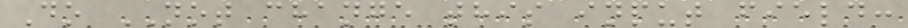Do NOT change this input field:
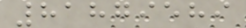81879589
